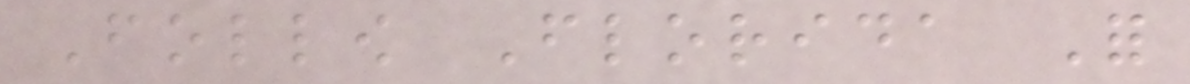Follow Florida For
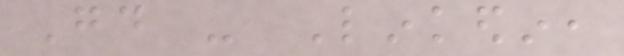Good - Linkedin,
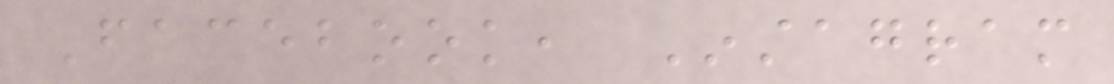Facebook, Instagram
